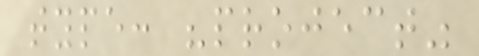type: "project"
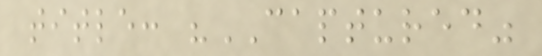title: "CAPTURED"
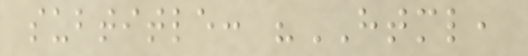subtitle: "HTML,
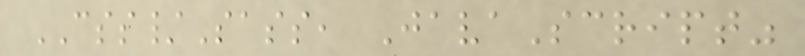CSS/Sass, JavaScript"
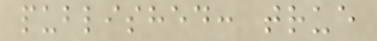published: true
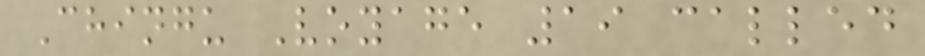Chingu Voyage 19 called
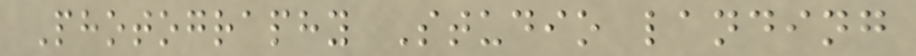Photography Studio landing
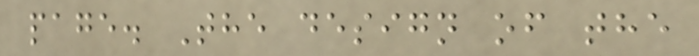page. The design of the
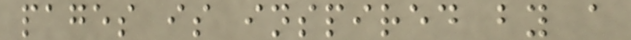pages is inspired by a
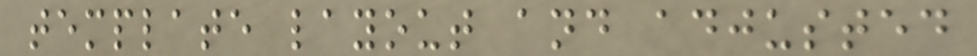template layout and adjusted
